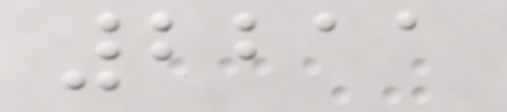2211
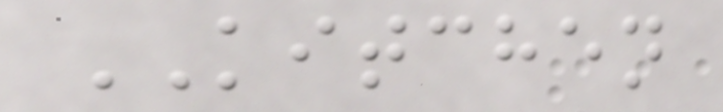KITCHEN
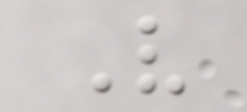V
